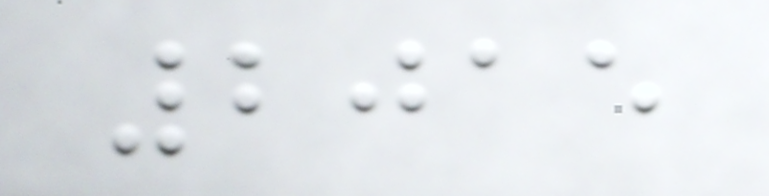2015
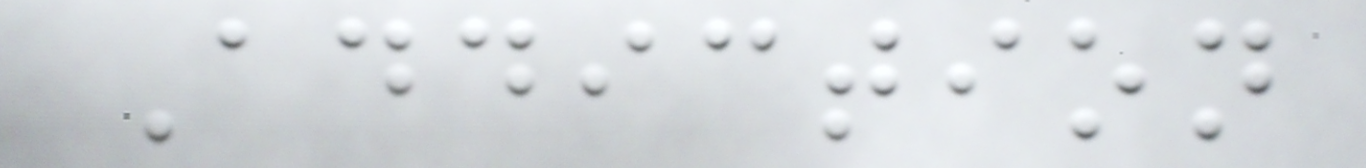Addiction
